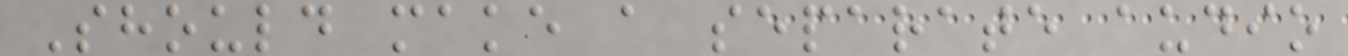Should make a separate audio
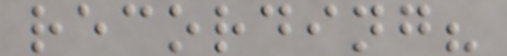recording?
